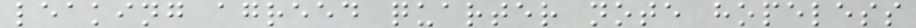leaking agreed quarter note hopeless
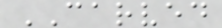CARVED
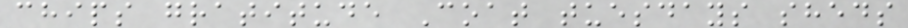chips gratitude Coat tuesdays sheds
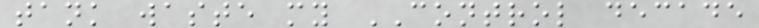tank waste my CONTROL decade
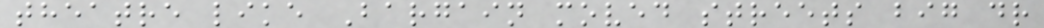theatre like Bargain moved streets big dr
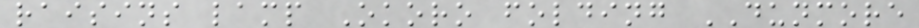raisins lamp Okoro folding DUNMORE
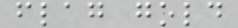flag gold
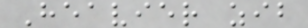Heavier zib
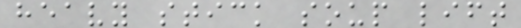heavy stick soup lift
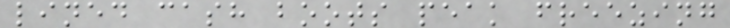lined cash boots peak freezing
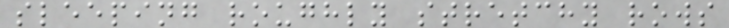sleeping roughly stretchy rows
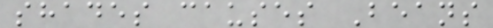shades causes Beans
